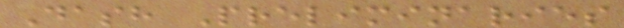Dash Preliminaries
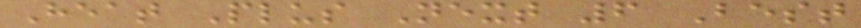Heat Plus Next 6 Best
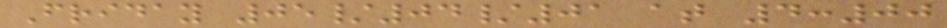Friday 05/04/01 at 4:00
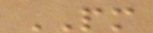PM
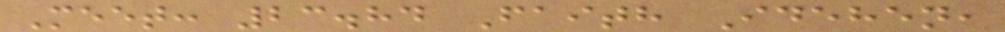Meet: 23.84 Faith Idehen,
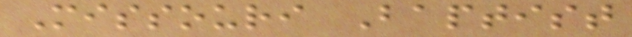Missouri Baptist
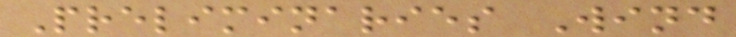Preliminaries Wind
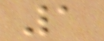1
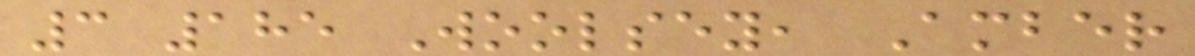3 185 Woolsey, Amber
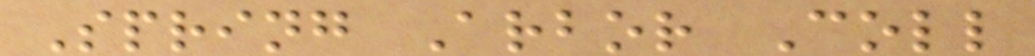Spring Arbor Coll
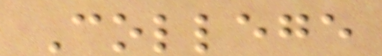College
